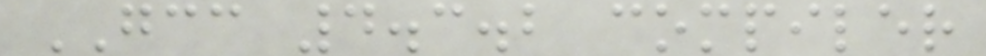GCC 4.3.2 compiler
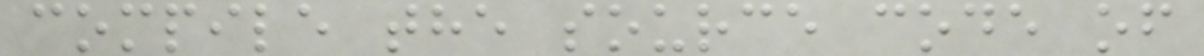compile the source code of
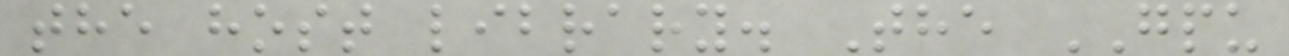the host library. The GPU
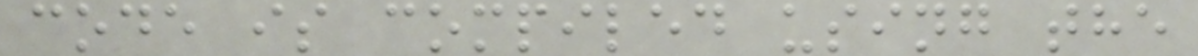code is compiled using the
